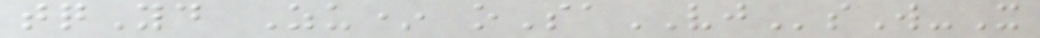tqYd Zu* oSaVJsW-X
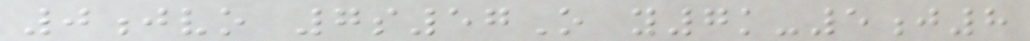0jvo 7s57O y7k-5j8
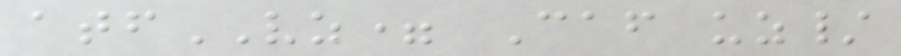atfVZ= Caf uz/
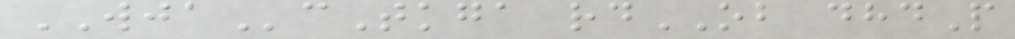WJAcTkga rdOB dhdP
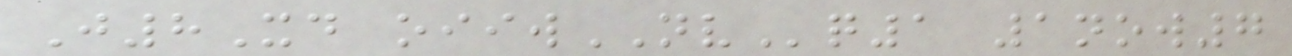J8Xd oiiwNVq1 1now7
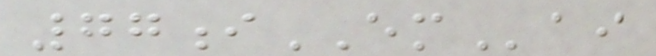77iEMai
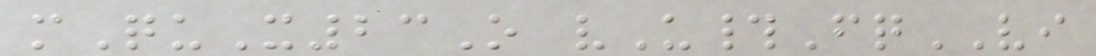mQuX23O vU#FqVI
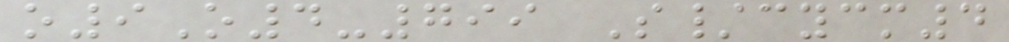o9O4-799 S/cycm4
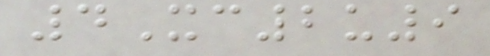4Xc2u9
